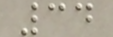34
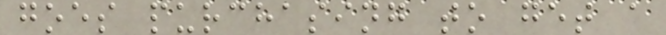goes purchasing to get a
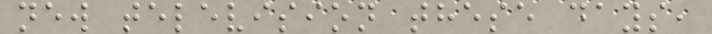new television these days,
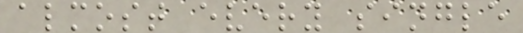almost every single
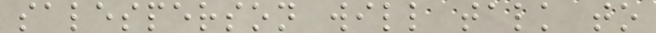salesperson will talk to
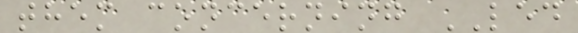them concerning LED
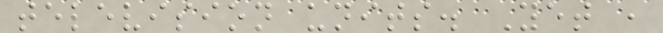television units. Yet ,
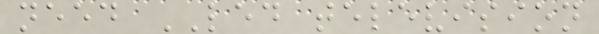need LED television
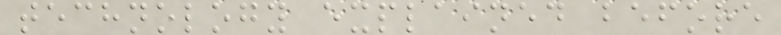technology explained before
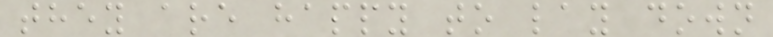they are happy to lay down
